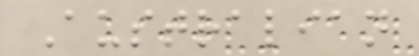Australian
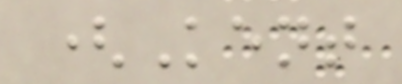(Kent
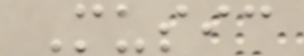Music
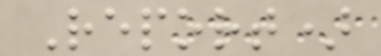Report)
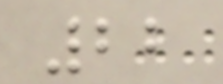22
